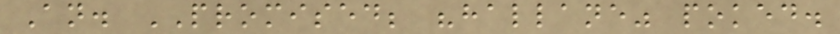An. PROMISED; "hallane" poked.
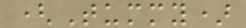(Tummy)
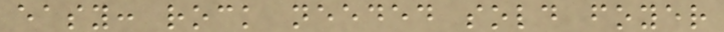easy: rock needed sold foyer
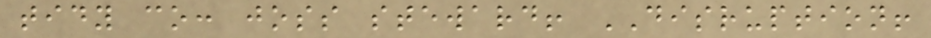tidy co: joss steward! DISRUPTION!
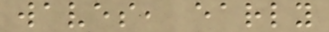waves, early
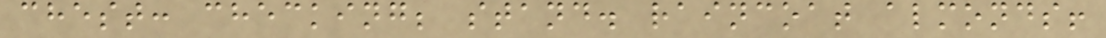chest: checking; stand. raincoat almonds!
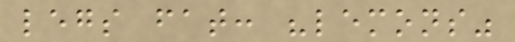legs fat: "lemons"
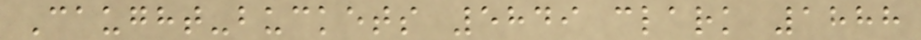Caught-buckets 5849 clark 1888
